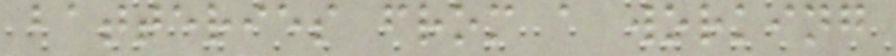batteries from a working
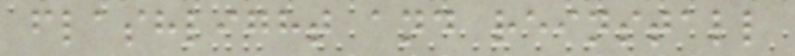flashlight and reinstall
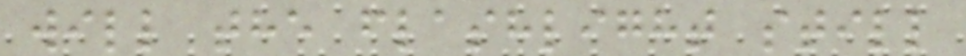will the flashlight still
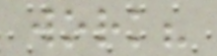work?
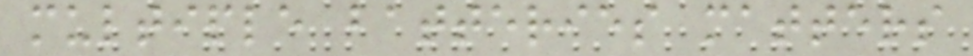multiple batteries matters
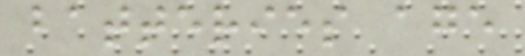batteries age
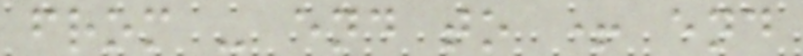from - end to + end
